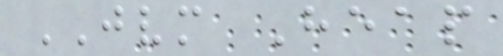JVM Heap
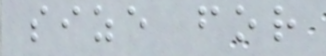size for
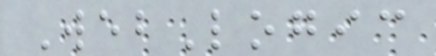WebLogic
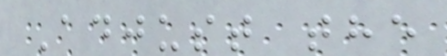Adjust the
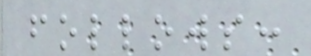follows:
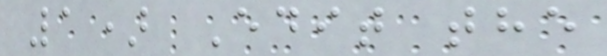1) Edit the
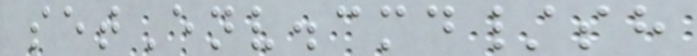setEnv.cmd/sh
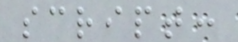script:
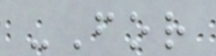-For
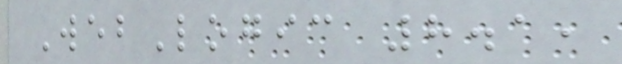WebLogic 8.1,
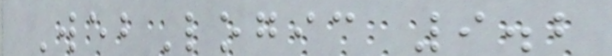WebLogic 9.2
